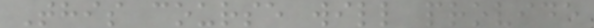This course will provide
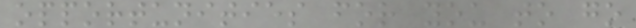opportunities for you to go
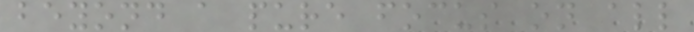beyond a pure focus on all
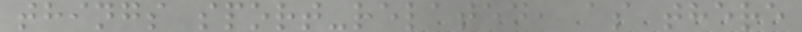things sport-related, as there
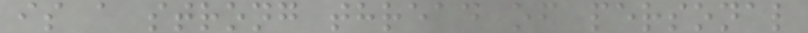is a strong thread of personal
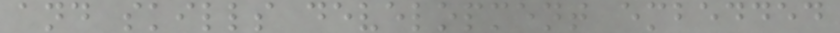and skills development embedded
